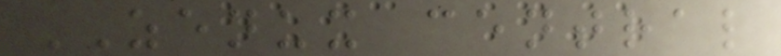ZENUX central
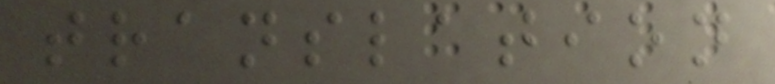translation
